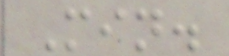Min.
